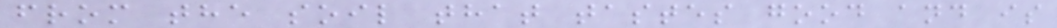from the soil that tastes good and is
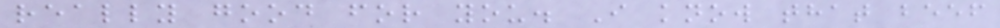really good for you. I know that beef
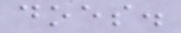does.
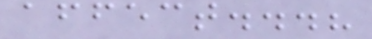affect...?
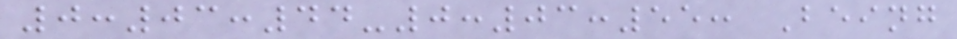0:03:44-0:03:55: Being
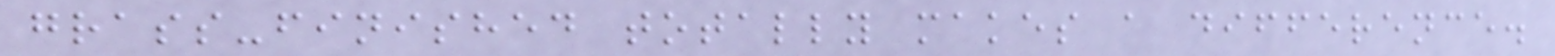grass-finished totally makes a difference.
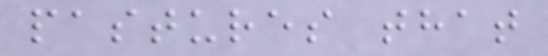pastures that
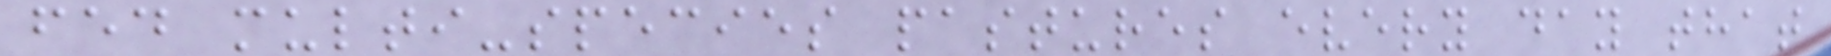fed multi-species pastures every day that
